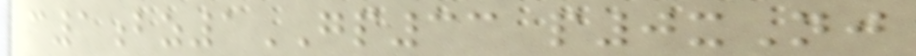c1bz1GP33 p0xNj
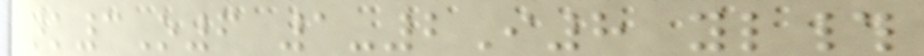nk3O6 1-2I8 yl#
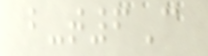b-t6C
